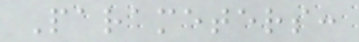Parameters:
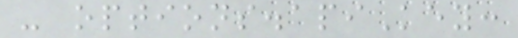- options.apiKey:
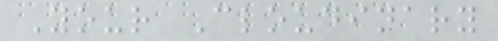Your Cloudinary
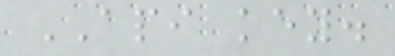API key.
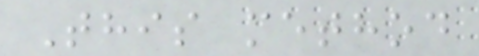This method
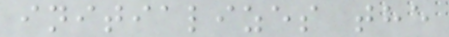initializes the
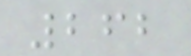262
